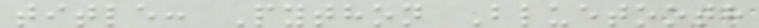title: Python Bluetooth
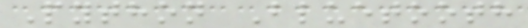Python Bluetooth
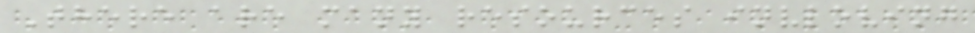There are many resources invloving
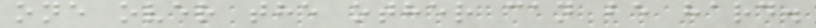one over the other can be hard.
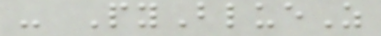- PyBlueZ
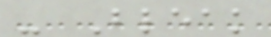- Bleak
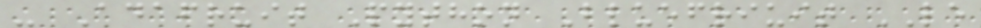- Adafruit Python Bluefriuit LE
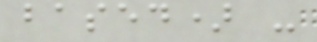based) -
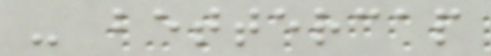- bettercap
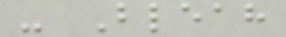- Bleah
